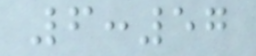6:57
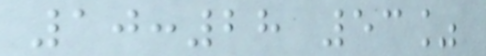10:28 53%
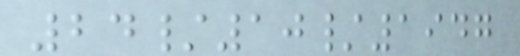24/10/1947
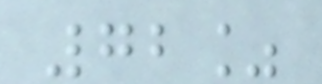72%
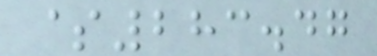$283.47
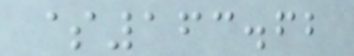$163.62
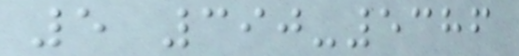5 390-5386
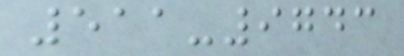511-9743
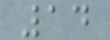14
